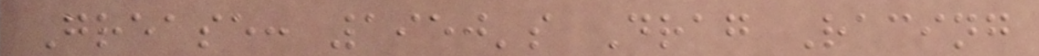Grease: 1950's Drag Racing
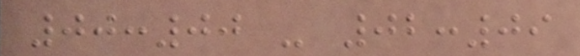00:00 - 02:09
